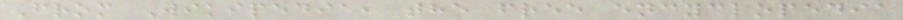From Wikipedia, the free encyclopedia
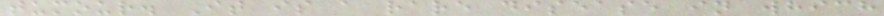tumour. It is a rare disease in which
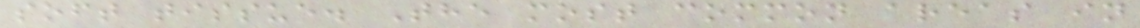soft tissue. The most common areas in
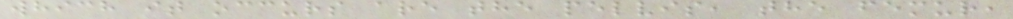which it occurs are the pelvis, the femur,
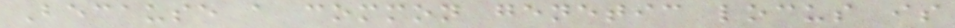Because a common genetic locus is
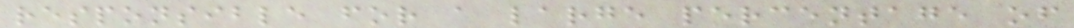responsible for a large percentage of
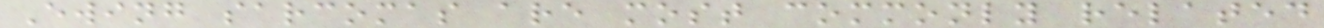Ewing sarcomas are most commonly related
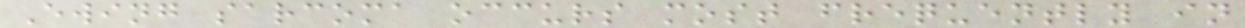Ewing sarcoma occurs most frequently in
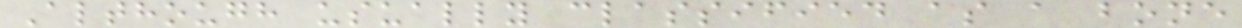Although usually classified as a bone
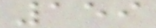159
